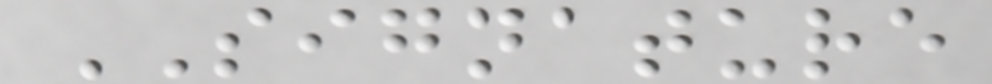SIGNATURE
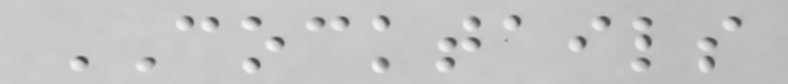COCKTAILS
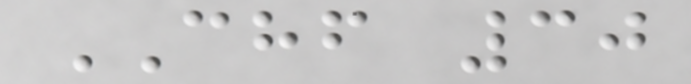CHF 30
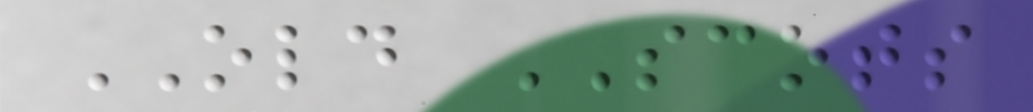OLD SCOTS
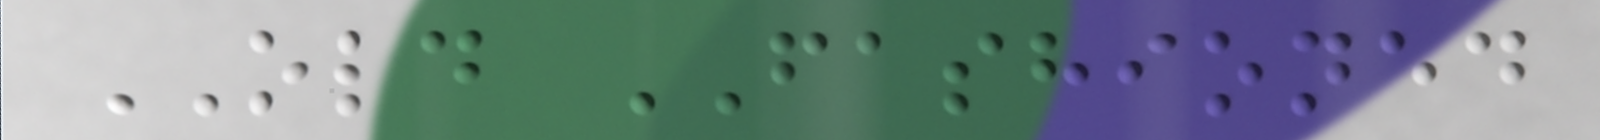OLD FASHIONED
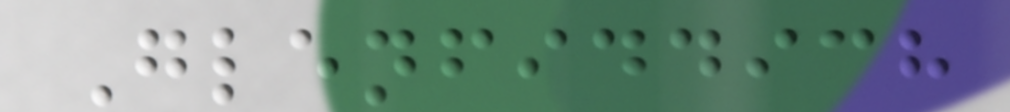Glenfiddich
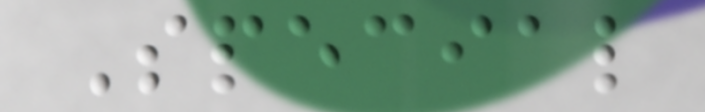Special
